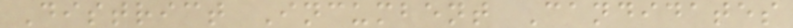District Incumbent Candidates
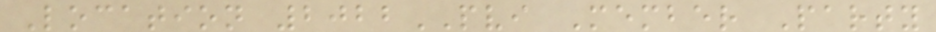Location 2022PVI Member Party
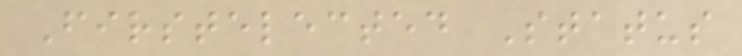Firstelected Status
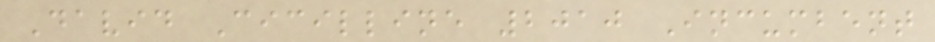David Cicilline 2010 Incumbent
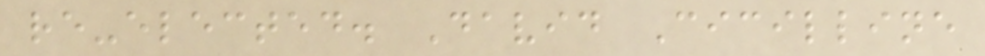re-elected. David Cicilline
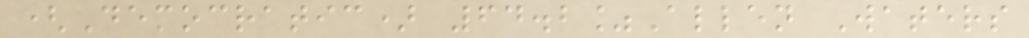(Democratic) 64.2%Allen Waters
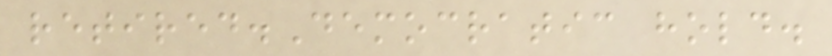retired.Democratic hold.
